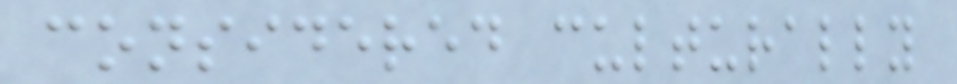considered culturally
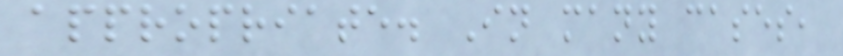appropriate. In many cases,
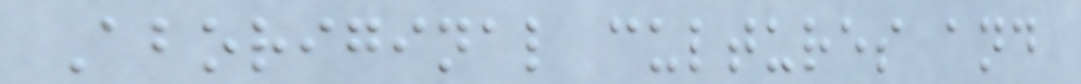Aboriginal cultures and
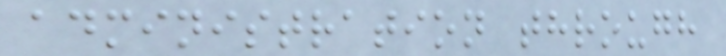administration through
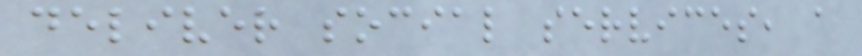deliver social services, a
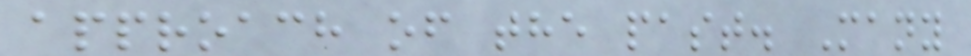approach of the past. Many
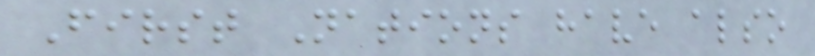First Nations have also
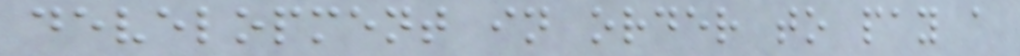development in order to pay a
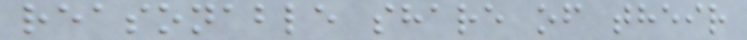reasonable share of their
